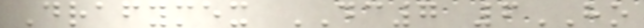Drafymex DC7 6HO
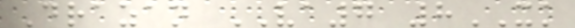Drazan VA7 8XK
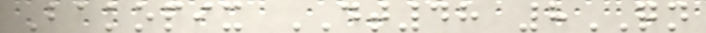Bakopix DT48 8QN
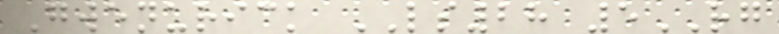Gwenurick LS28 5RG
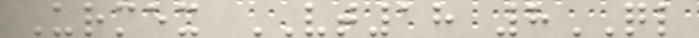Urmex VT18 8QL
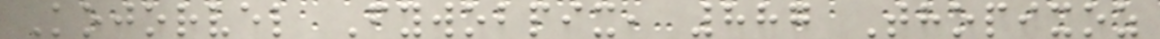Kojorvel Fywobpix, 887 Thopixoz
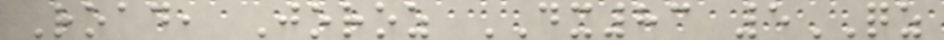Road, Joroz DX83 5QZ
